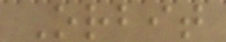Orbit
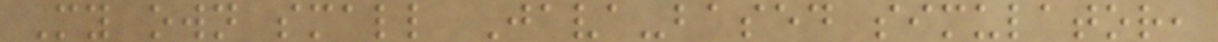My own small Java-based simulator,
